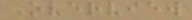Overview
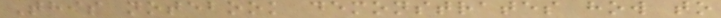This notebook demonstrates how to
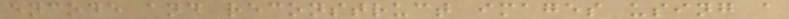encode and reconstruct images using a
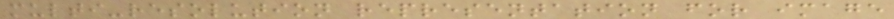multi-resolution representation for image
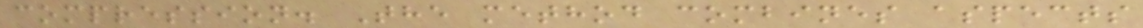compression. The method combines aspects
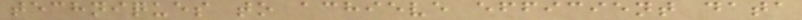techniques to achieve efficient data
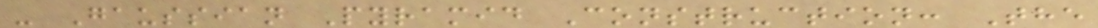- Gaussian Pyramid Construction: The
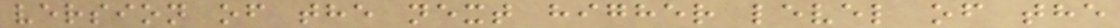version of the next higher level of the
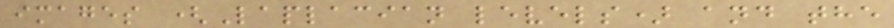images (Laplacian levels) and the
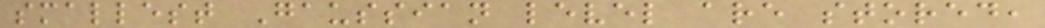smallest Gaussian level are stored,
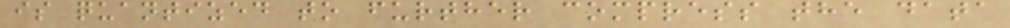is quantized to further compress the data
